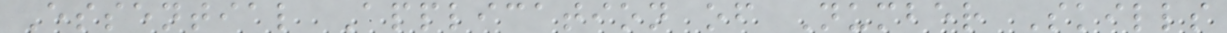Essential Application of Number Skills
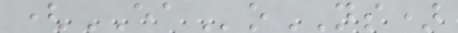(EAoNS)
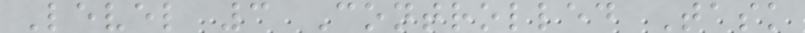Level 3 Controlled Task
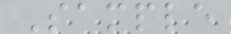Sample
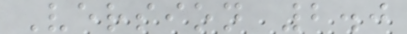Version 2.0
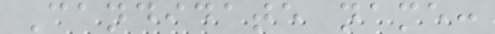Candidate name:
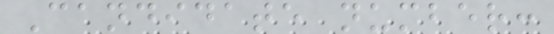Candidate number:
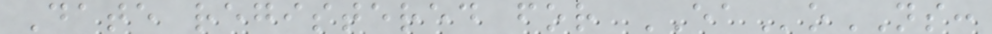Date registered for EAoNS:
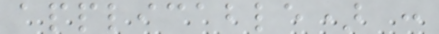applicable) :
